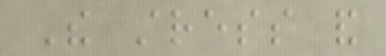The stress and
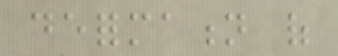deformation of
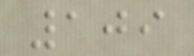109
